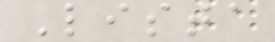Lista
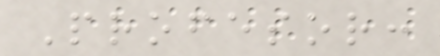Profesor:
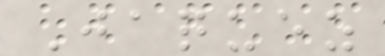Jaquez
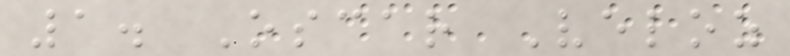1. Oscar Veloz
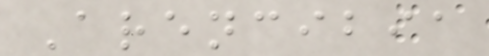Arencibia
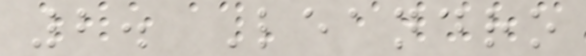2. Leandro
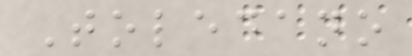Toledano
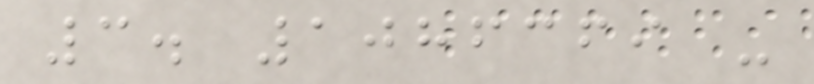3. 1086369 -
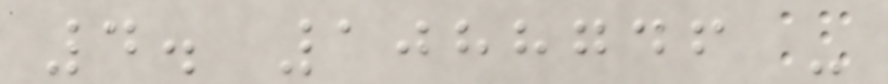4. 1088746 -
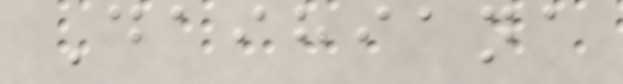Daihiana
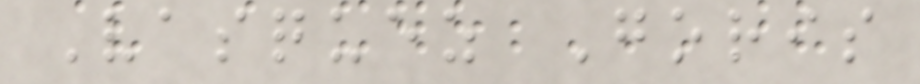Vasquez Goris
